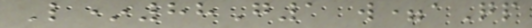L*88G1 w=aQp
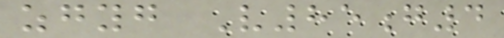zgyg V85g4
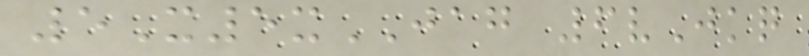5X5xJAG 6vJkq
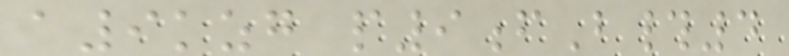a9kzg p9fB#4
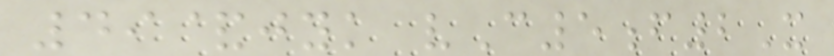49&jyk vC5f2X
